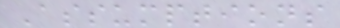Assumptions
